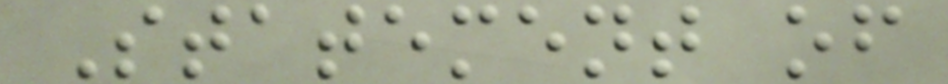Statement of
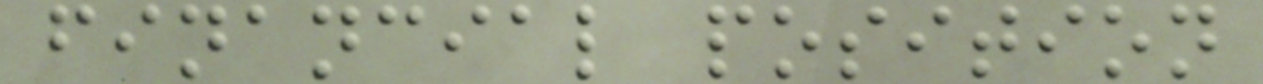financial position
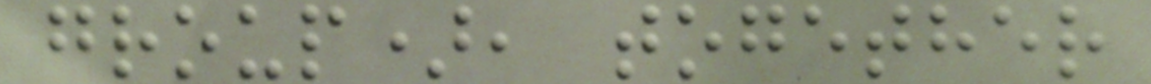group), together
